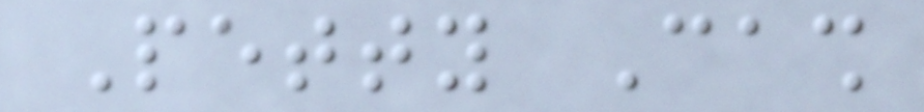Petty Cash
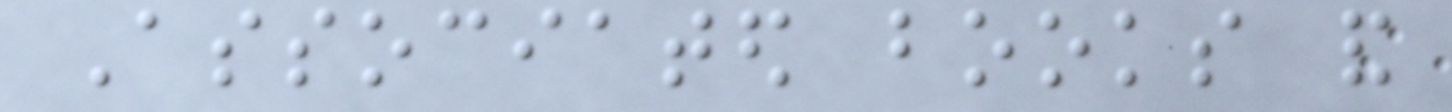Associated books and
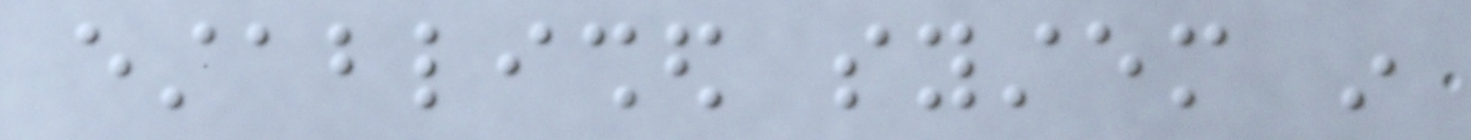established system in
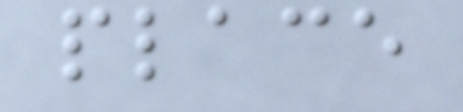place
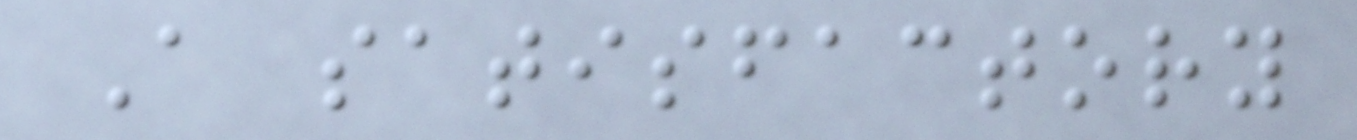A satisfactory
